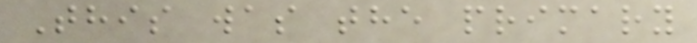This was the primary
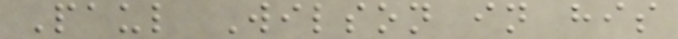Paul Wilson in his
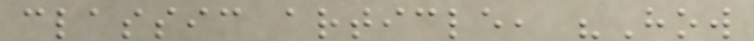classic article, "How
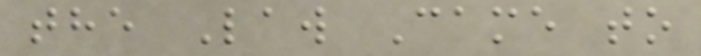the Law Came to
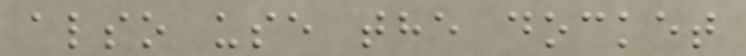also use the docket
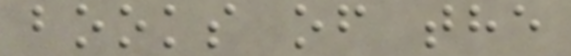books of the
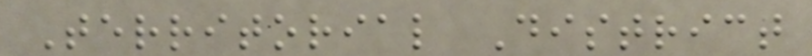Territorial District
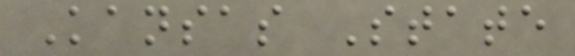Kansas State
